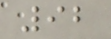92
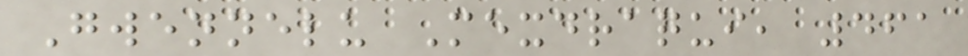Gwennelu Mexdraqui, 461
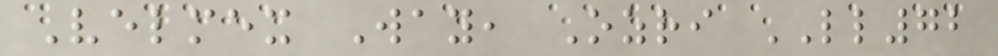Velmex Way, Ozri LL72
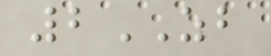2ZB
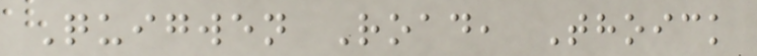Quigwen Road, Thoick
